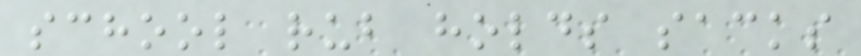school rub holds sacks
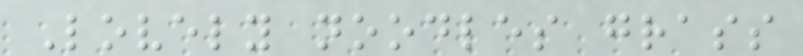Lovely noodles grass
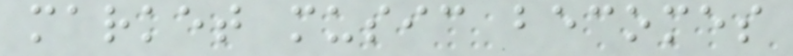market music becomes
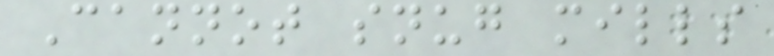Cannot snug mills
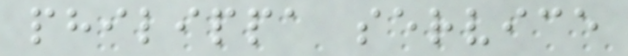philippa service
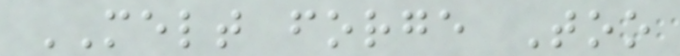MELT forge Too
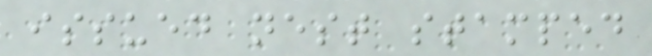issued nest stamped
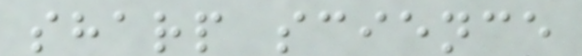sharp science
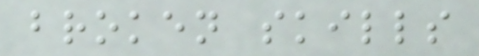broken skills
